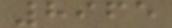8965
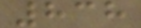838
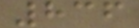836
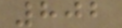802
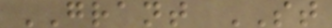GRANT ST
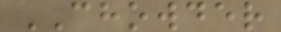CHOWDER
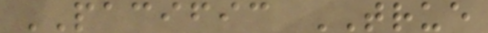PACIFIC TRUE
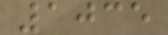1035
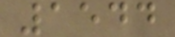1544
